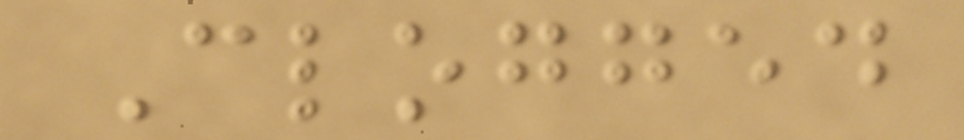Clogged
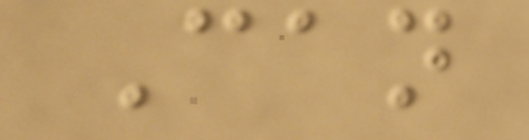Can
